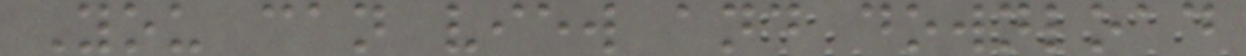You can view and download
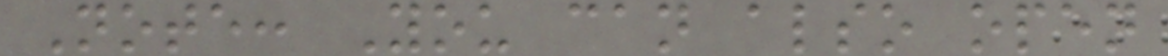Note: You can also open
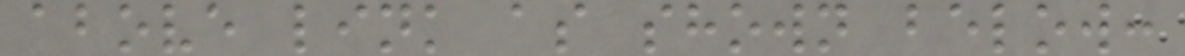above link as shown below:
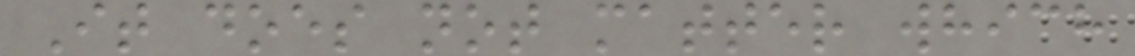It does not matter which
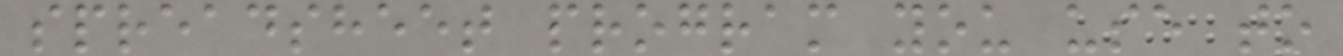spreadsheet program you use to
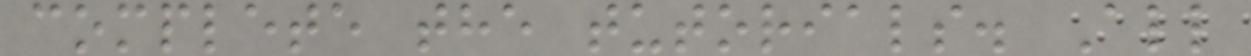complete the tutorials. All
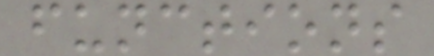functions
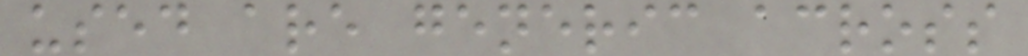used are generic across
